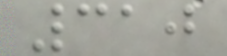310
